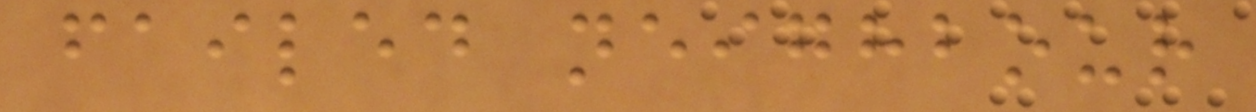failed neighbour
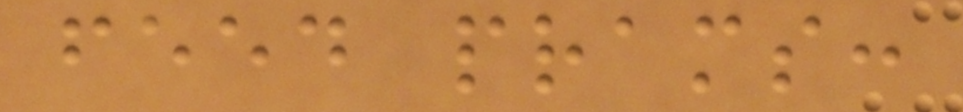feed prams:
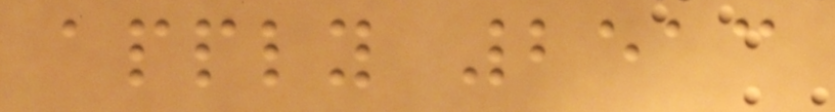apply 2513
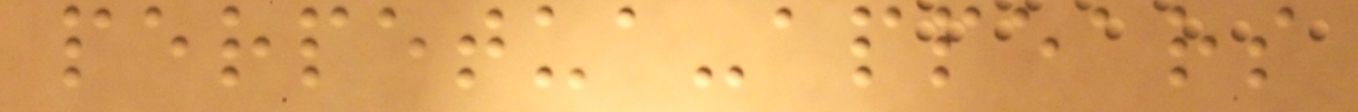perpetua-appears
